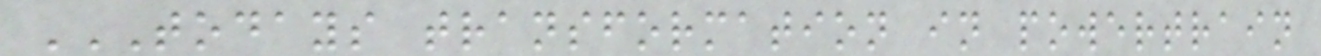TODAYS TRANSFORMATION IN POWERTRAIN
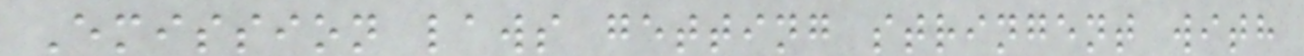Emission laws getting stringent with
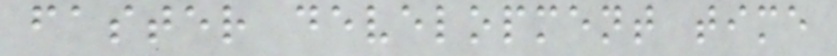faster development time
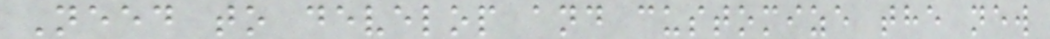Need to develop and customize the new
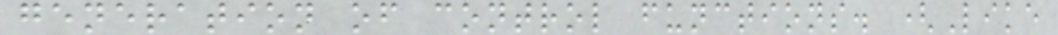generation of control functions. (Like
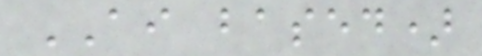AI based)
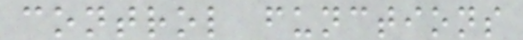control functions
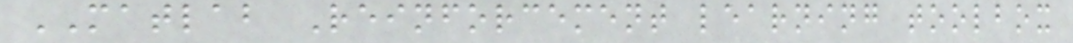MATLAB Reinforcement learning toolbox
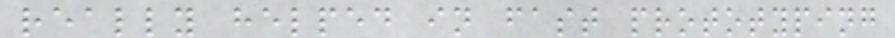really helped in fast prototyping
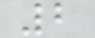2
